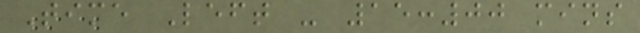Time Left - 15:00 mins
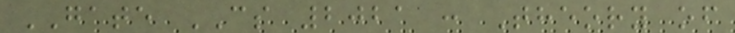GATE CS 2021 : Theory of
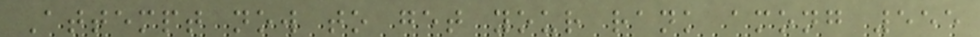Attempt now to get your rank among 555
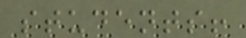students!
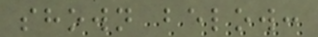shown below:
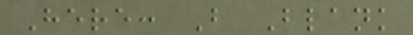Here: B Blank
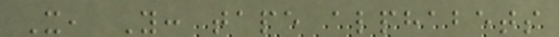X, Y: tape alphabets
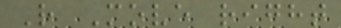R Move right
